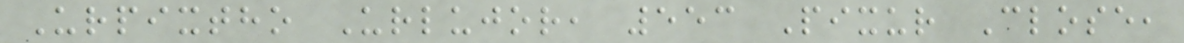Urpixtho Urlujor, 553 Pixur Close,
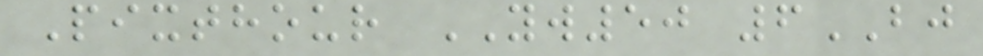Pixthour YW50 6BJ
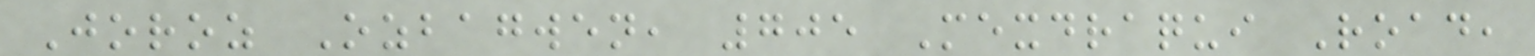Joroz Ozbagwen, 705 Mexdraqui Road,
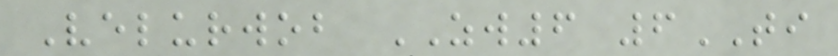Velurwob ZW6 6TI
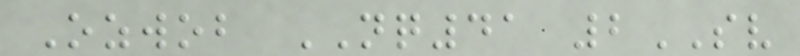Ozwob NQ41 2SV
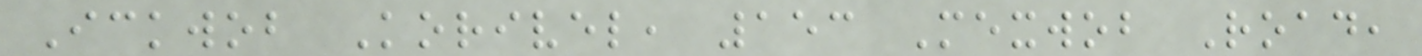Ickwob Korivel, 153 Mexwob Road,
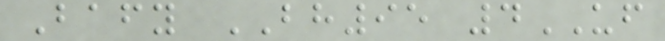Bafy BH95 4UF
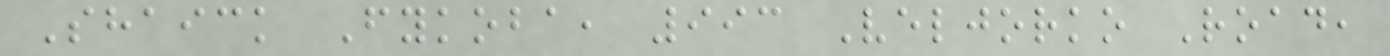Shaick Fykoba, 993 Veljorko Road,
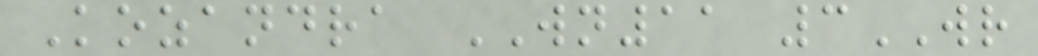Kozandra WN11 3WR
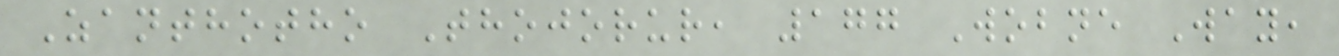Zanthotho Thojorur, 177 Wobne Way,
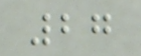27
